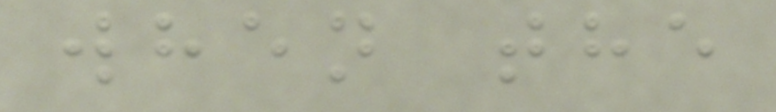when the
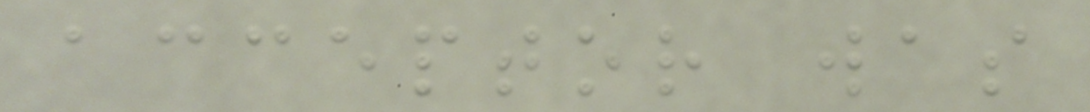acceptor was
